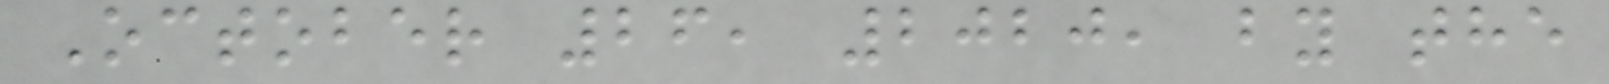October 26, 2020, by the
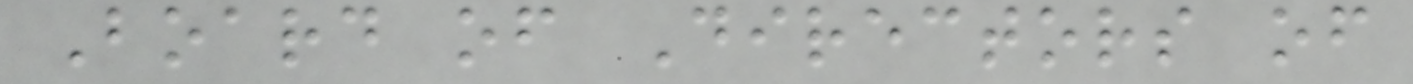Board of Directors of
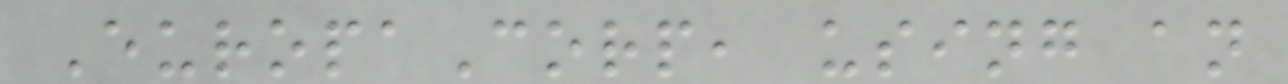EuropaCorp, using an
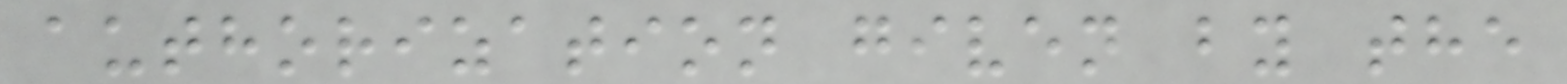authorization given by the
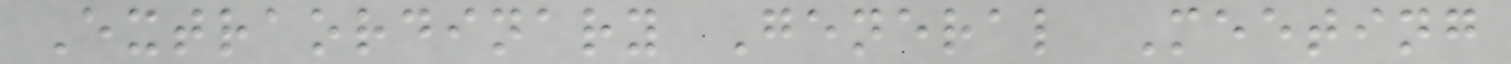Extraordinary General Meeting
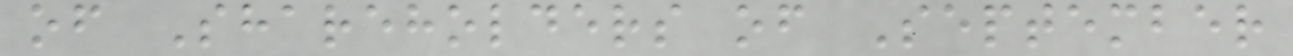of Shareholders of September
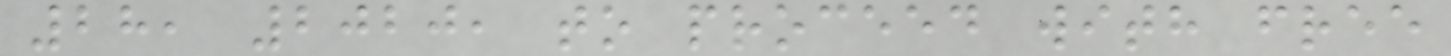28, 2020, to proceed with free
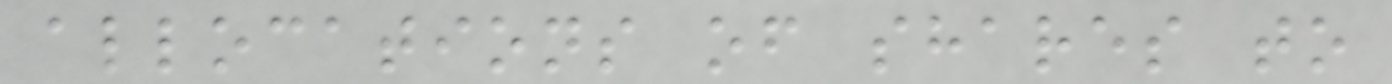allocations of shares to
